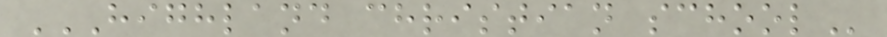HIGHLAND CHRISTIAN SCHOOL
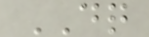DQ
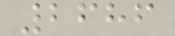2686
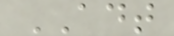ADT
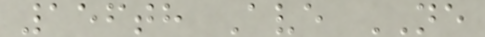156th Ave NE
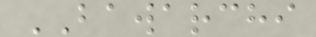BAWARCHI
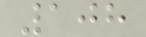108
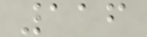116
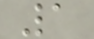1
